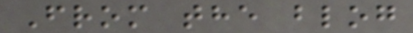From the blog
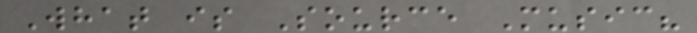What is Source Music?
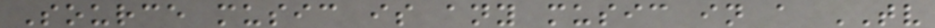Source music is any music in a TV
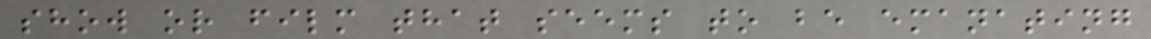show or film that seems to be emanating
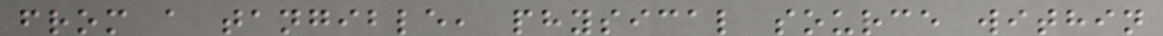from a tangible, physical source within
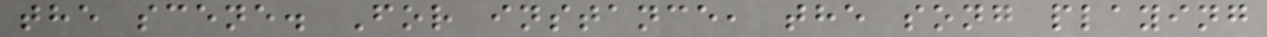the scene. For instance, the song playing
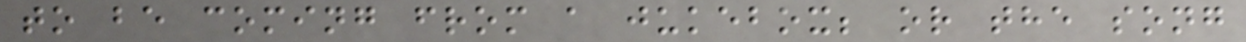to be coming from a jukebox; or the song
